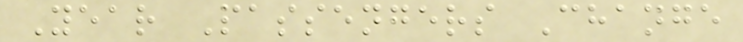Year Passengers Change
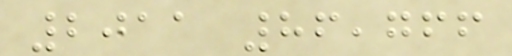2011 86,766
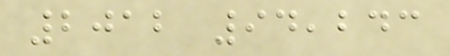2012 94,243
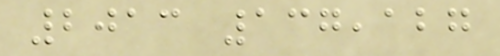2013 137,127
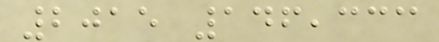2015 146,333
